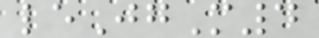leJgM4
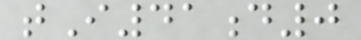tI41d0
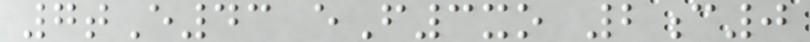7tE43 eF3xo 2c0
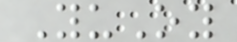YuOy
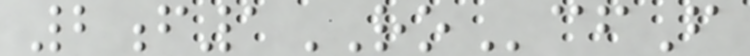2f1ROcfF
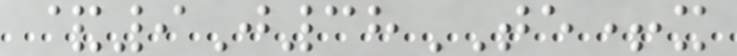&9J38TE+x
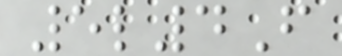5l4F
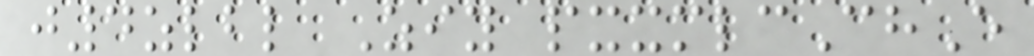j4zlbl Ziy pxxmlcChE
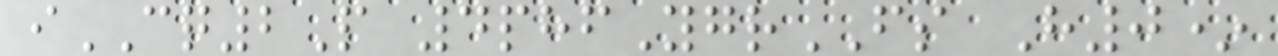iCQ2P 4phfYgrFS H0*
